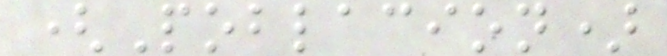(Poblacion)
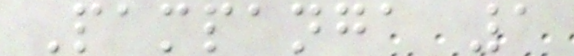Pampanga 1
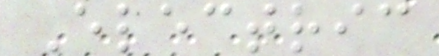Electric
